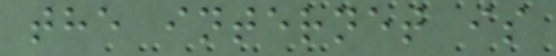the internet is
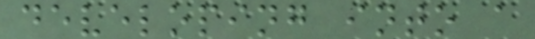developing into a
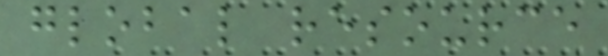global resource
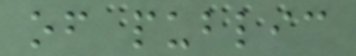of public
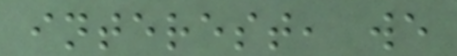interest, we
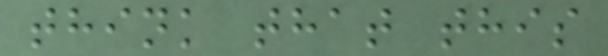think that this
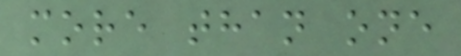more than one
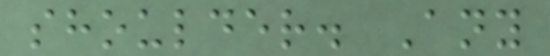shoulder. Any
